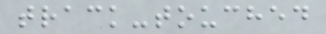track-touched
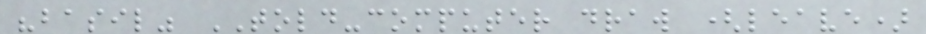"basil" TOLD-computer draw (leave)
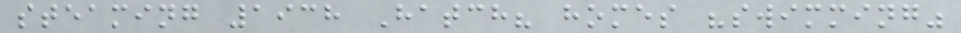steaming 1938 Hatch? homes "swimming"
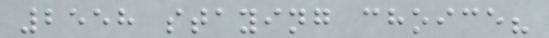2558 staying choice?
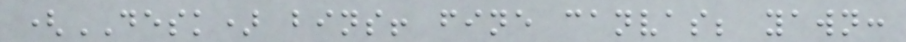(DESK) bins! fine canvas; yawn:
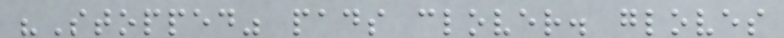"Stopped" pads clover. gloves
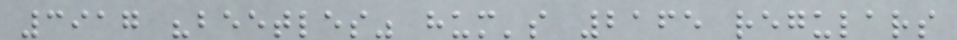3917 "beetles" hum's 2165 regulars
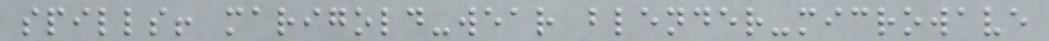spills! marigold-wear blender-microwave
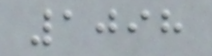1098
